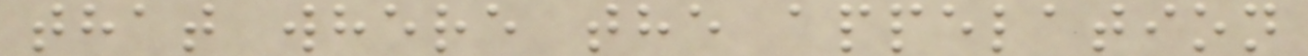that where the appelation
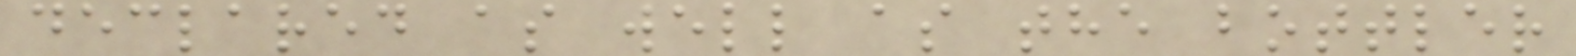declared as well as the bottler
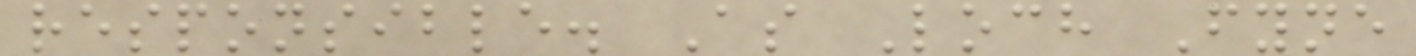responsible. As Loch Fyne
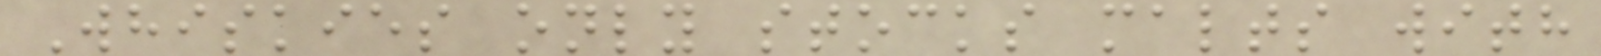Whiskies only stocks malts with
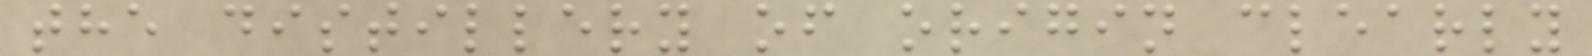the distillery of origin clearly
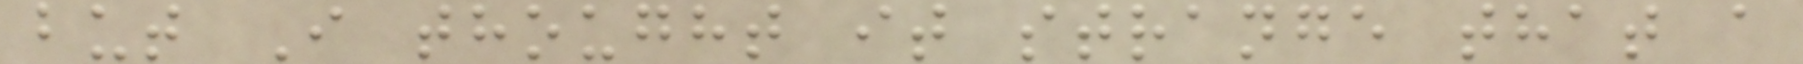but I thought it strange that a
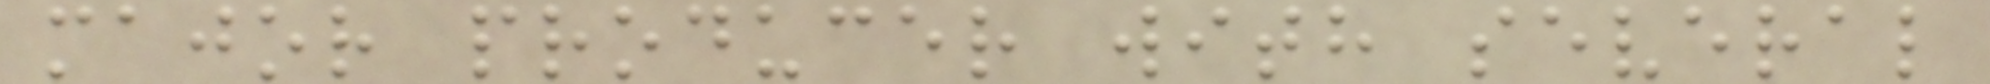major producer with several
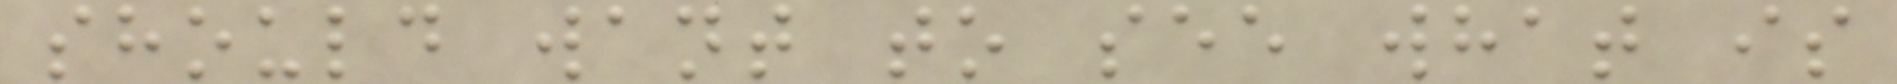should want to see what is
